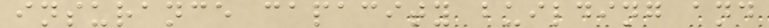insurance capacity building and
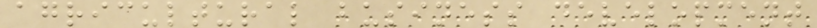agricultural business development
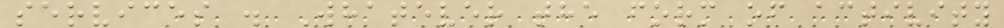services . Whatever the form of activity
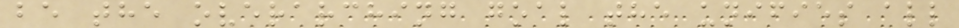be the overarching goal the unifies all
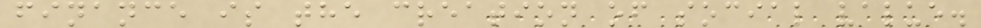finance is the creation of social value.
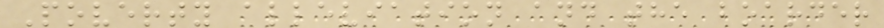Poverty alleviation and the boarder
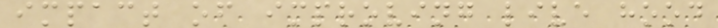impact of improving live hood
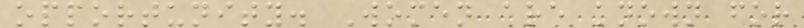opportunity. Women are known for
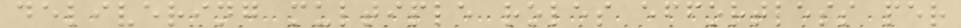delivering multiple roles effortless per
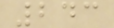243
